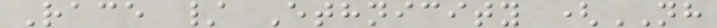Race / Ethnicity (NH
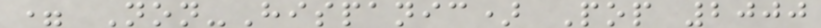= Non-Hispanic) Pop 2000
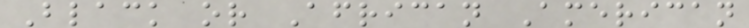Black or African American
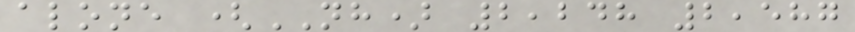alone (NH) 2,248 2,587
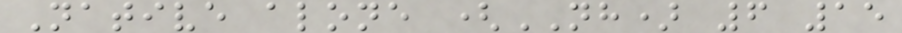Native alone (NH) 6 15
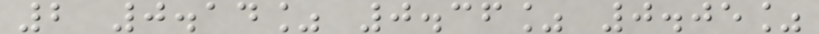2 0.14% 0.36% 0.05%
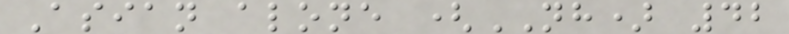Asian alone (NH) 42
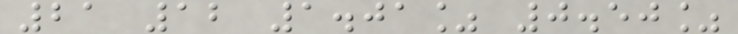21 12 1.01% 0.50%
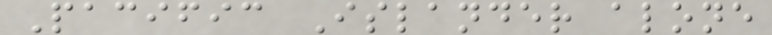Pacific Islander alone
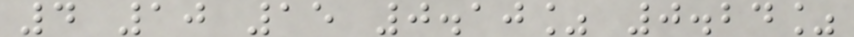4 10 15 0.10% 0.24%
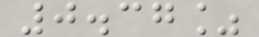0.37%
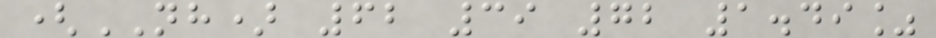(NH) 62 39 72 1.49%
